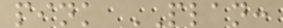pink PLAN:
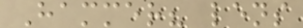Hammer? lens
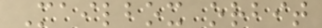Mailbox orbit
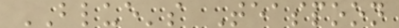BLUE's Teaspoon
